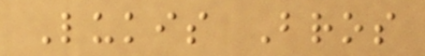Lukis Bros
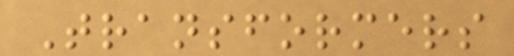Transformers
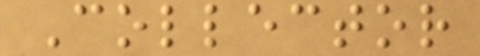Collector
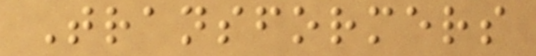Transformers
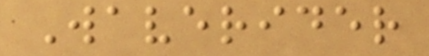Waverider
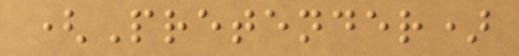(Pretender)
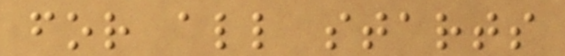for all starts
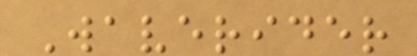Waverider
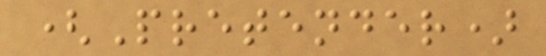(Pretender)
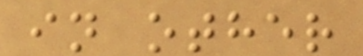in other
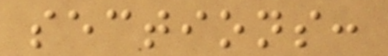sections:
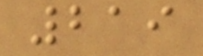219
